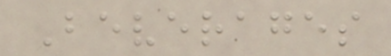Beverages
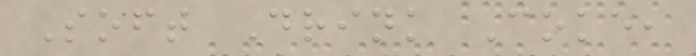Soft Drink Coke,
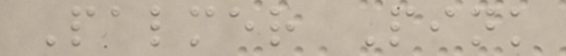Palmer Pink
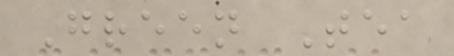Green Tea
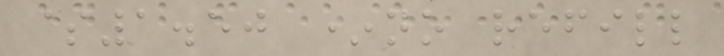$1.50 *no refill
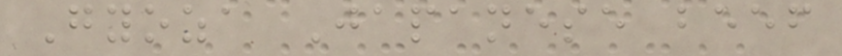Gyoza Japanese beef
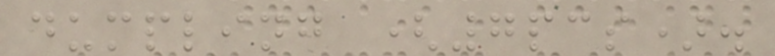dumpling (7pcs).
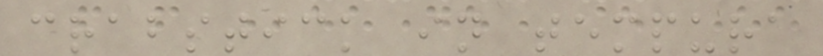crabstick in tempura
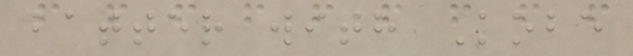batter with Kobe
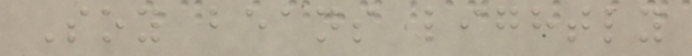Soy beans lightly
